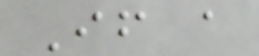If a
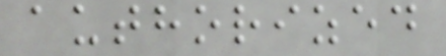authorized
